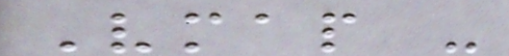Vmap -
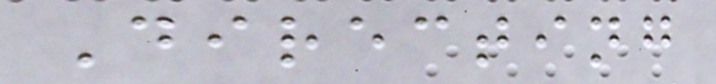Directing
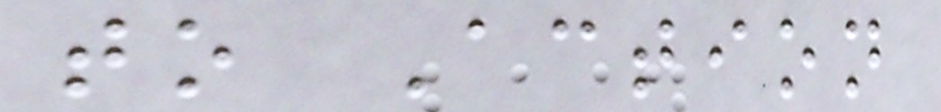to Action
